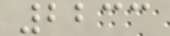2233
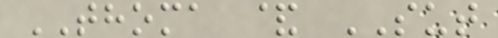THOMA & SUT
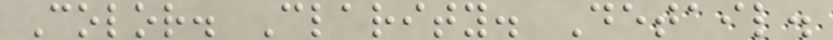Color. Clarity. Detail.
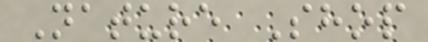Nature Shop
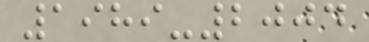1989-2004
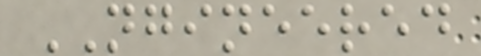NGINEERED
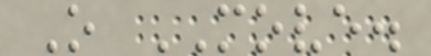O MOVE.
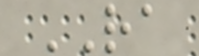RA
